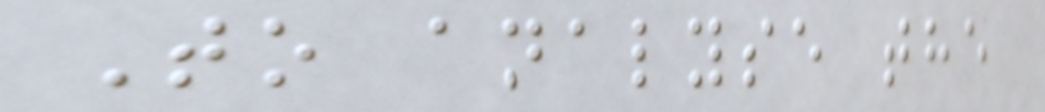To analyse the
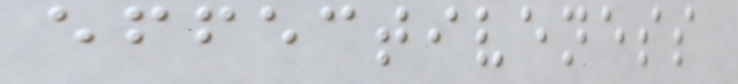effectiveness
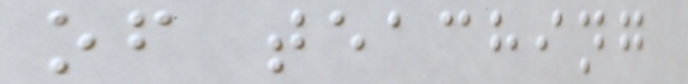of teaching
